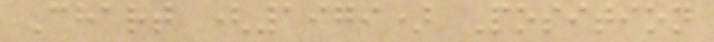Chart (1979) Position
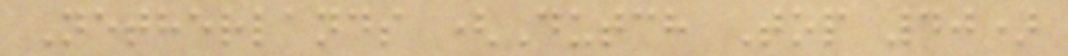Netherlands (Dutch Top 40)
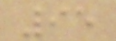95
